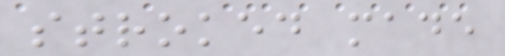stroked made
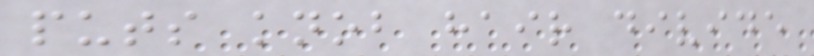puts knob hair divide
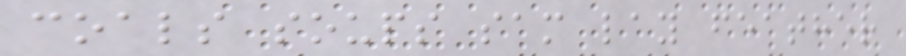coals soups sam lay feather
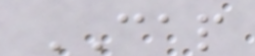CAP
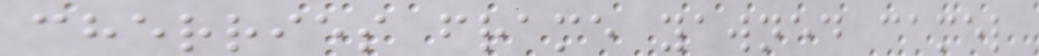cherries frame yawned camel
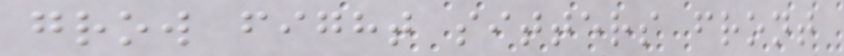grow fight sitters front
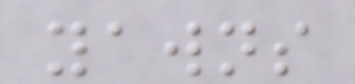yawns
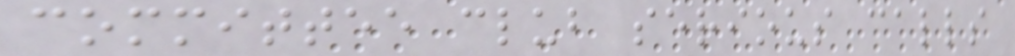committee club serious calls
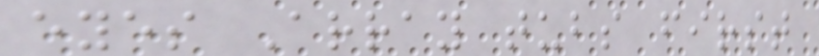eyes Array tubs first
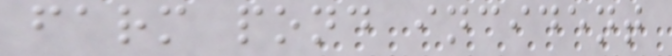farm pond incident
